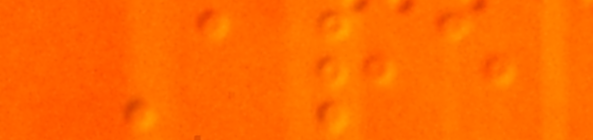Are
